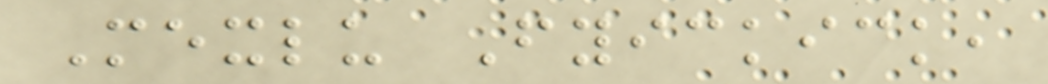Mexlu Fyickick,
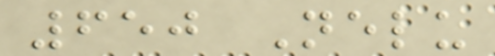650 Nelu
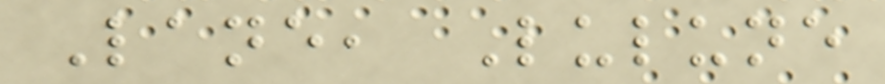Lane, Lulune
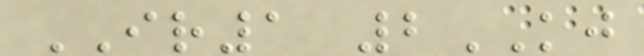IR1 2KJ
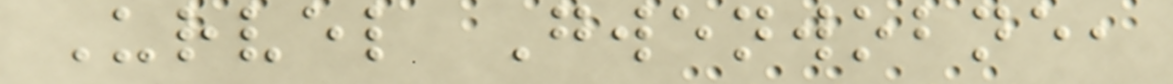Urvel Gwenwobne,
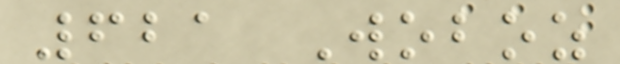621 Woboz
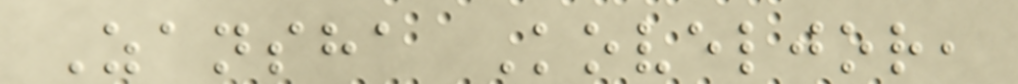Zansha Koveljor,
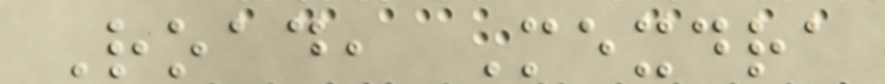Road, Mexdra
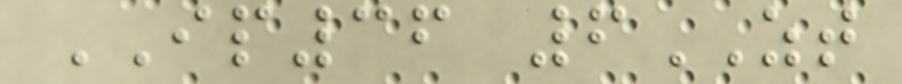IP36 6ZT
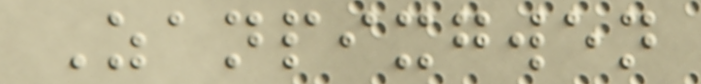Zanpixgwen
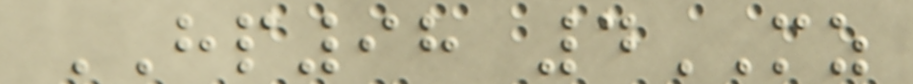HP98 4MZ
